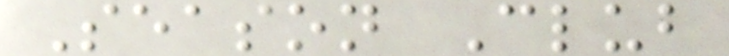Season Club
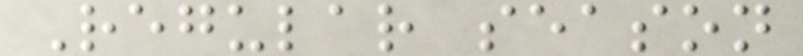Regular season
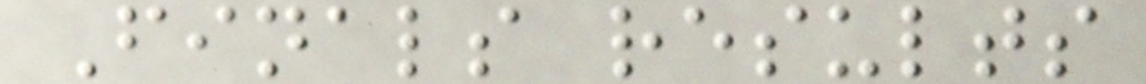Finals results
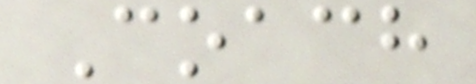Coach
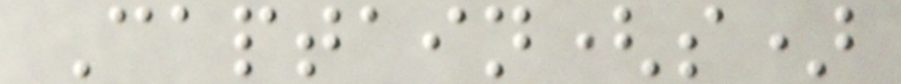Captain(s)
